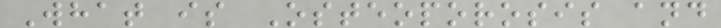What is Osteoporosis and
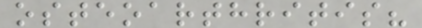osteoarthritis?
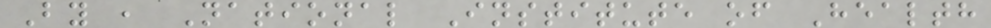By , National Institute of Health
